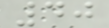40
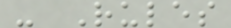- Rules
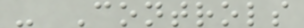- Controls
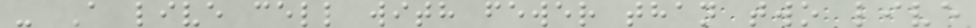- A live cell with fewer than two live
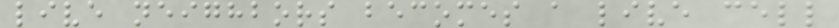live neighbors becomes a live cell
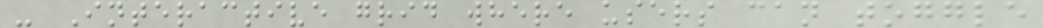- Interactive grid where users can toggle
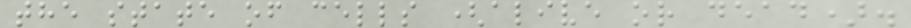the state of cells (alive or dead).
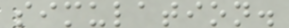simulation.
